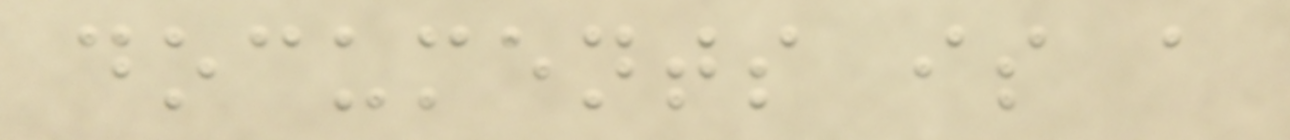documents is a
